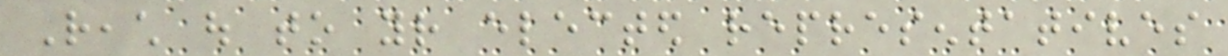Reach out to your elected representatives
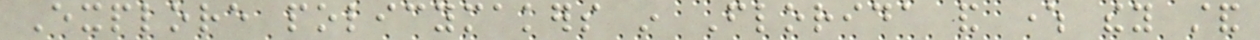Explore policymakers in Florida and where they stand
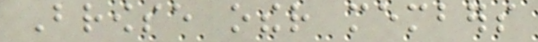Browse other members
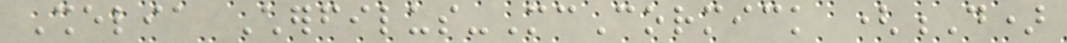Shelia Cherfilus-McCormick (D)
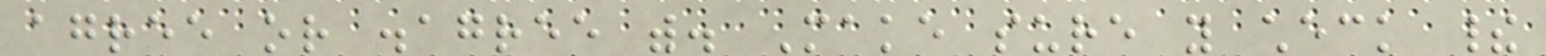agree or disagree with. Make sure you check their
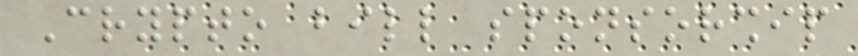Crypto bill sponsorship
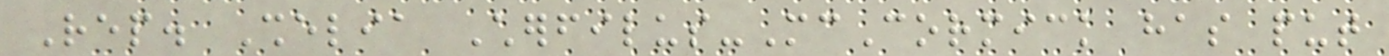Rep. Shelia Cherfilus-McCormick has put
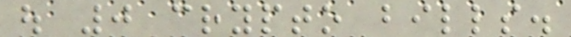out 0 crypto bills.
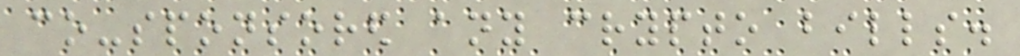co-sponsored any crypto bills.
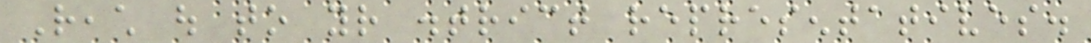Reach out to your district representatives.
